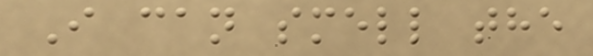I can smell the
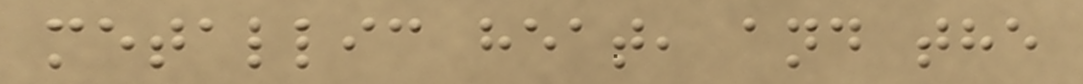metallic heat, and the
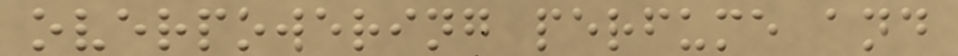overpowering perfume and
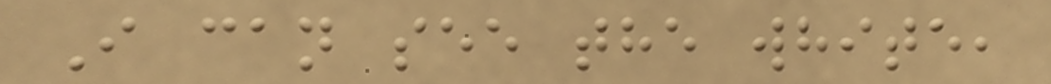I can see the white,
